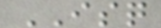ISQ
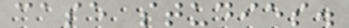case studies.
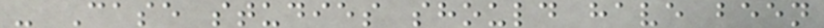- Case studies should have been
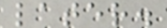later.
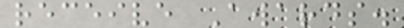receive Awards.
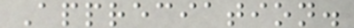Appreciation.
